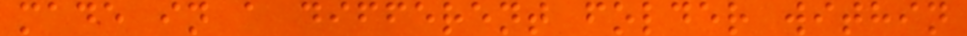made in a different folder within
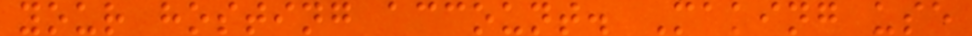your hosting account. Making use
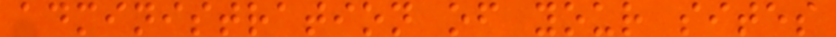administration of your sites
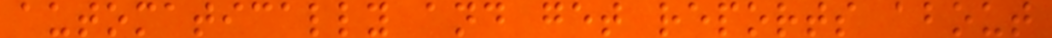automatically and get reports about
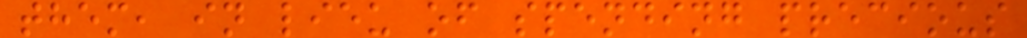them, in lieu of spending precious
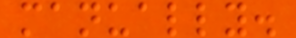manually.
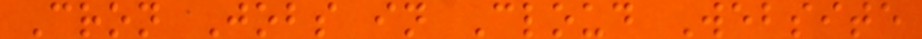Cron Jobs in Cloud Website
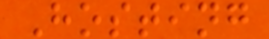Hosting
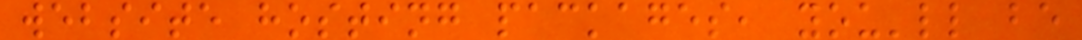website hosting packages, you'll be
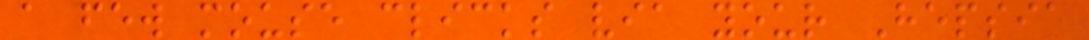a few mouse clicks via your Hepsia
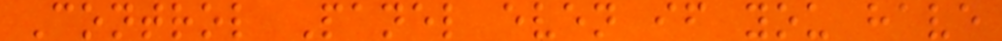Control Panel even if you have
